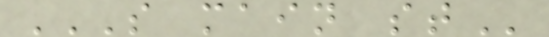S MAIN ST
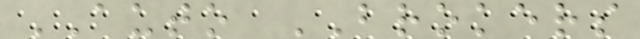AUTO BROKERS
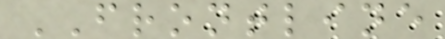FRONTLINE
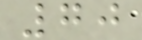70
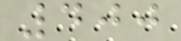400
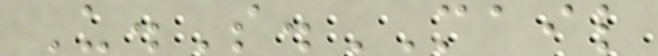U.S.MAIL
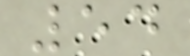54
